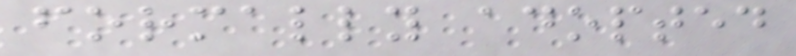formally adopted
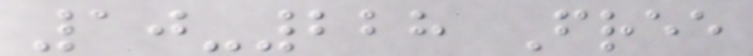10-228 Free
